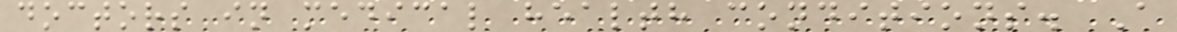doctors in medical health conditions. A
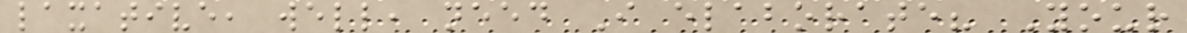laxative, well, need I elaborate? Your
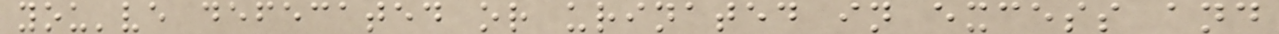you've defecated or urinated in excess and
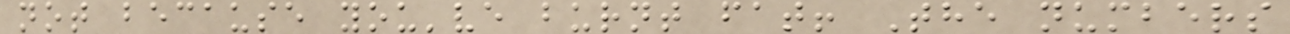not because you've burnt fat! The numbers
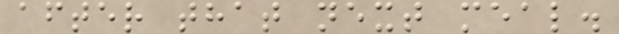after that next meal.
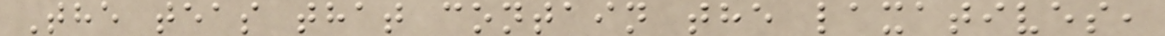The teas that contain the laxatives,
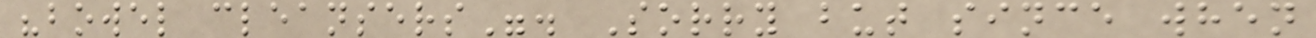"bowel cleansers". Sorry but since when
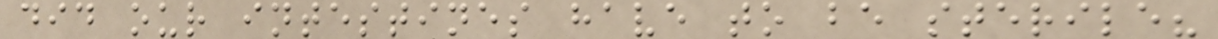did our intestines have to be sterile?
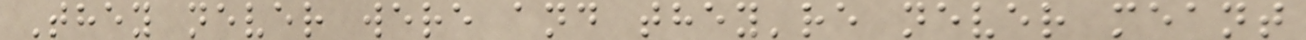They never were and they're never meant
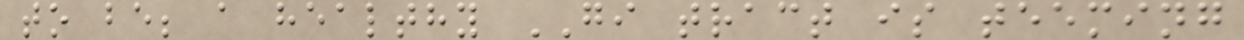to be; a healthy GI tract is teeming
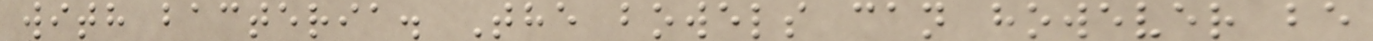with bacteria. The bowels can however be
